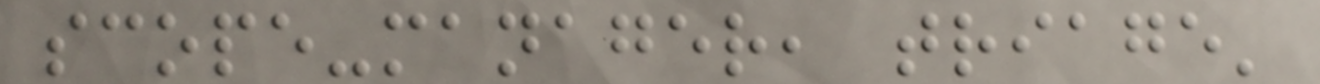scope-manager, triage'
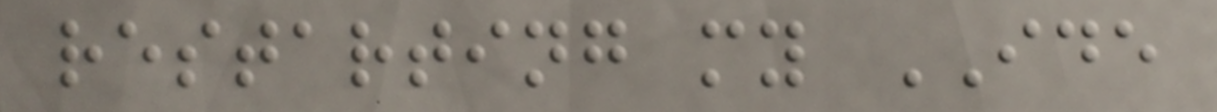restarting my IDE
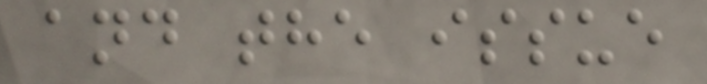and the issue
